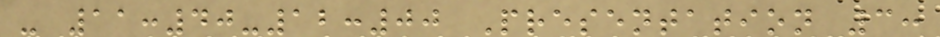- 11:40-12:00 Presentation 3:
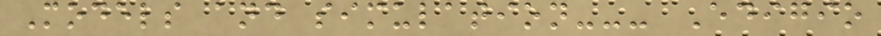Models and simulation--- Edigio
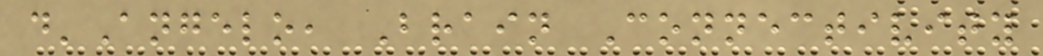d'Angelo, Brain Connectivity
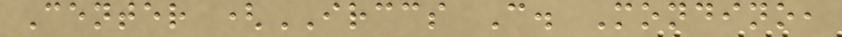Center (IRCCS C. Mondino,
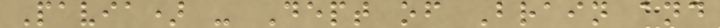Pavia) - Dept of Brain and
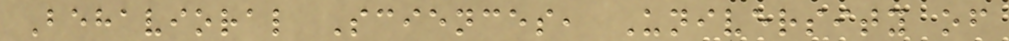Behavioral Sciences, University of
